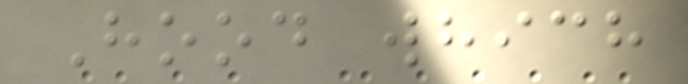Hood which
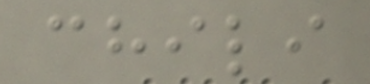chili
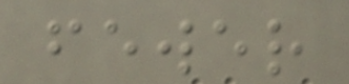fewer
